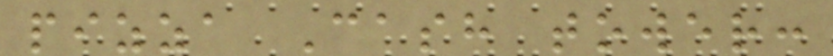pizza Cash tower:
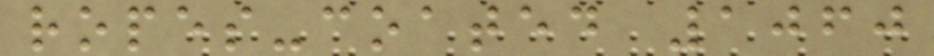ropes-coated 1060
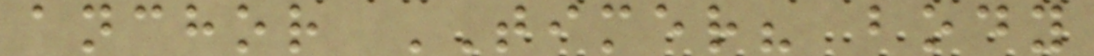anchor TIMER? body
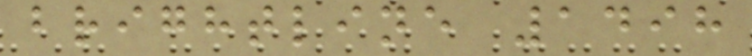brightline 1498
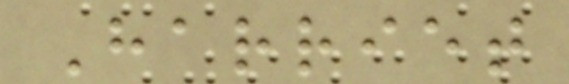Harriet
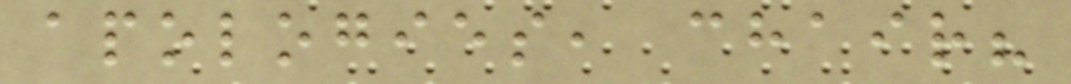apologies, chair?
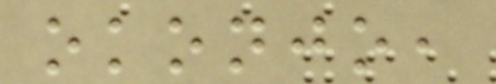okonjo,
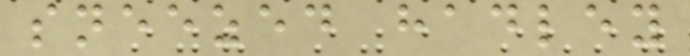sneezed hadley
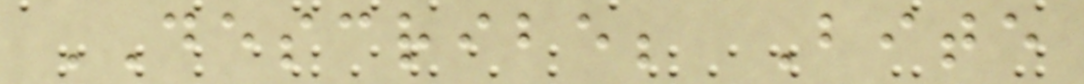DESCRIBE; Bite
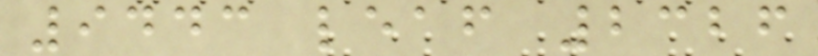9443 leaf 2326
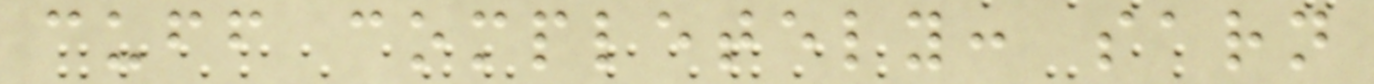cuff completely: sarn
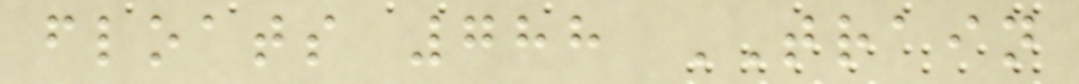floats 788 TRAIN
